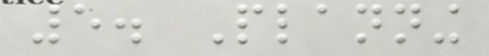5. Planning
